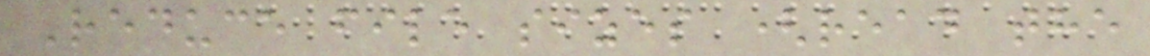Reduce file sizes (read the
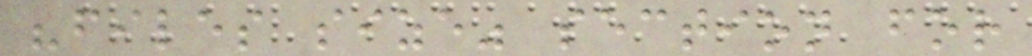"files size" section for
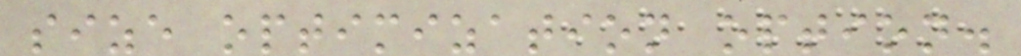size optimization option.
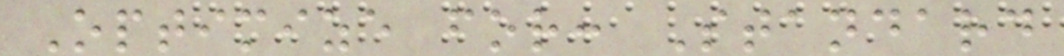Optimize for: Standard
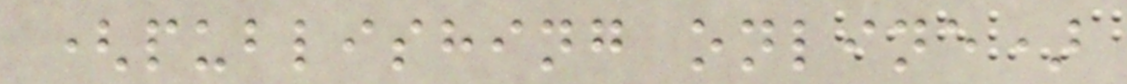(publishing online)
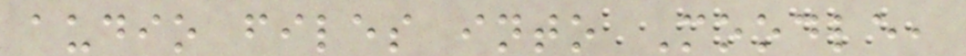audio files into Moodle,
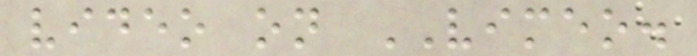video on VIMEO.
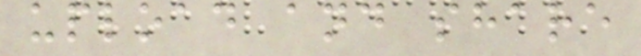upload and share
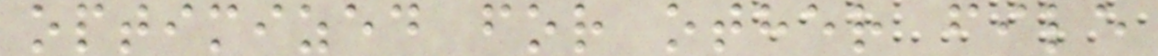optimized for other file
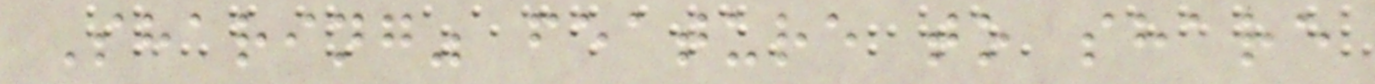Sharing" feature to share
